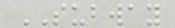SUBWAY
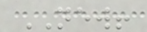NEW!
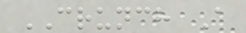CRUNCH A
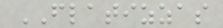FLATIZZAS
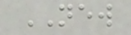NEW
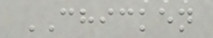CHICKEN
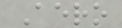Aero
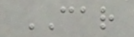CAR
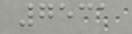7531
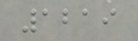1219
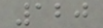120
